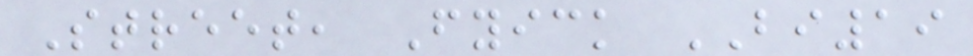Street, Fyick BI19
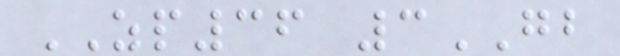ZP36 3GB
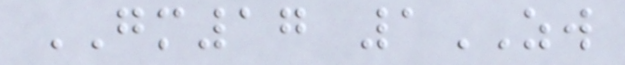GM17 1ZW
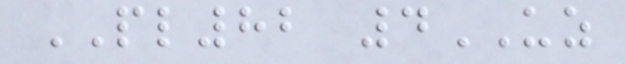PL82 4UZ
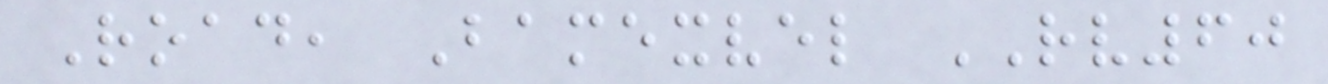Road, Bamexvel RV60
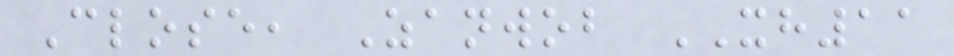Close, Zanwob XH11
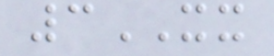3XX
